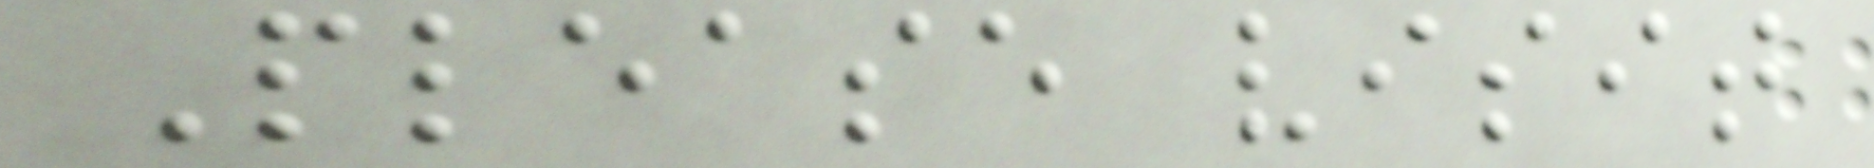Please visit
